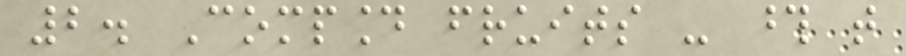2. Compound fruits - those that
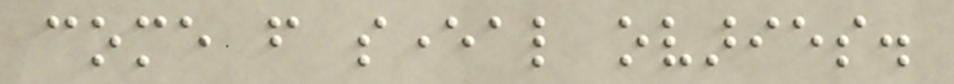come from several ovaries.
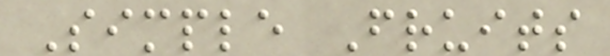Simple Fruits
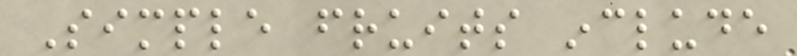Simple fruits include
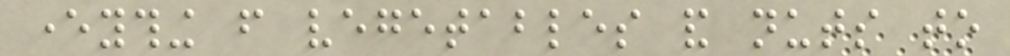everything from vegetables and nuts to
